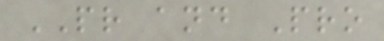PR and Pro
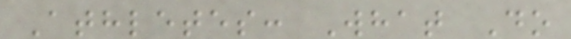Athletes: What Do
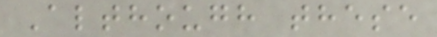Although these
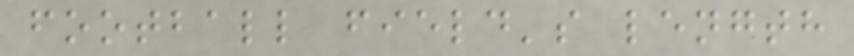football field's length
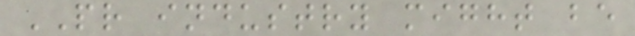PR industry might be
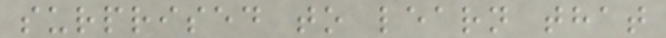surprised to learn that
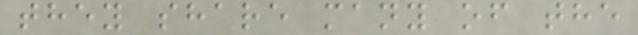they share many of the
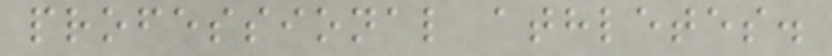professional athletes.
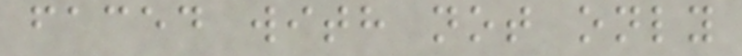faced with not only
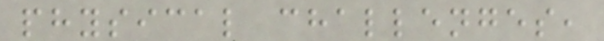physical challenges,
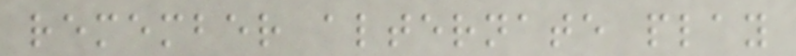remember alternate play
